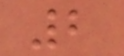2
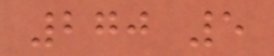270 5
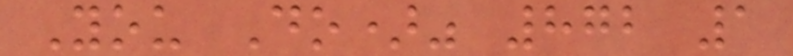You Do)" 872 1
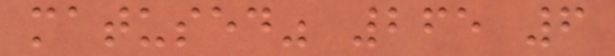matused" 265 6
